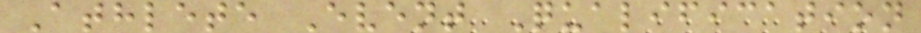Athlete Event Qualification
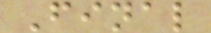Final
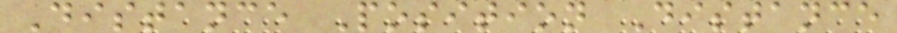Distance Position Distance
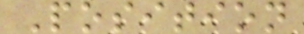Position
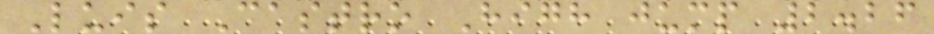Luis Castro High jump 2.26
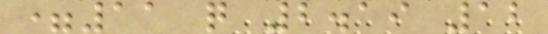=11 q 2.19 12
